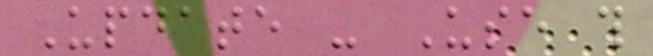Update - Use this
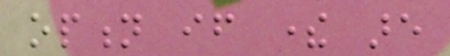option if there are
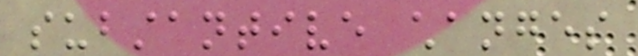substantive changes
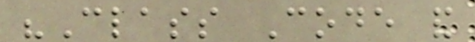"Class Code and
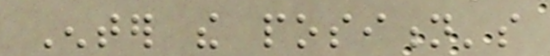Enter the position's
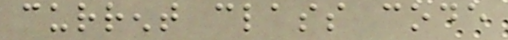current class code
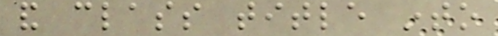and class title into
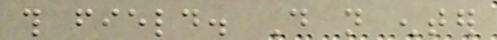this field. Do not enter
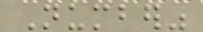Number"
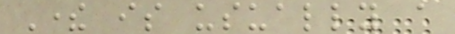There is usually a
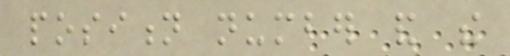position number and the
